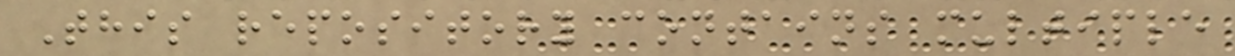This repository contains multiple
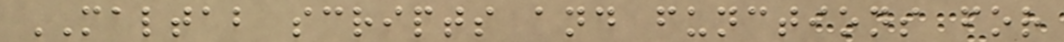MALTAB scripts and functions for
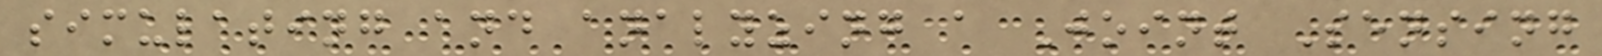simulating and analyzing a Joint Sensing
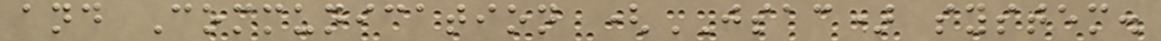and Communication (JSAC) system.
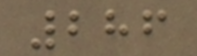286
